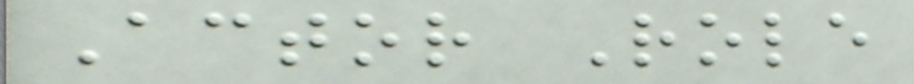Actor Role
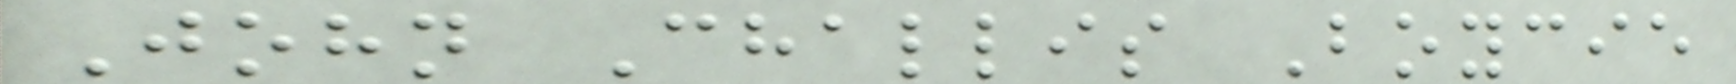John Challis Boycie
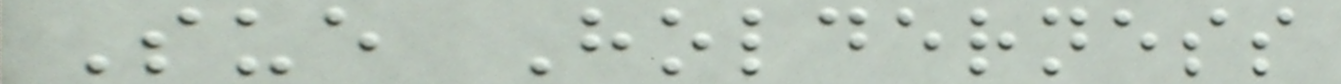Sue Holderness
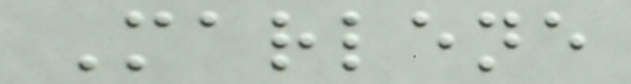Marlene
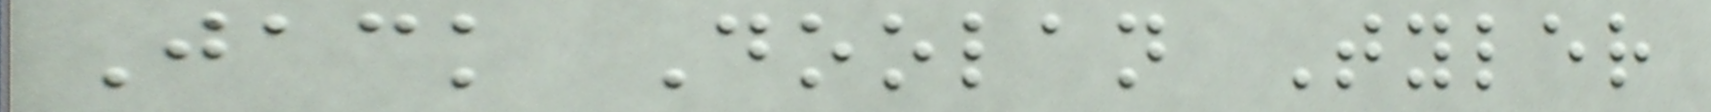Jack Doolan Tyler
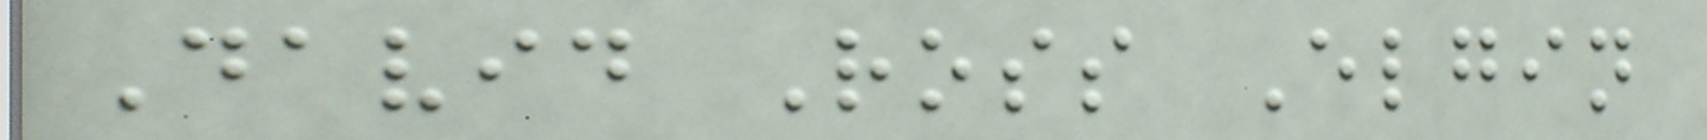David Ross Elgin
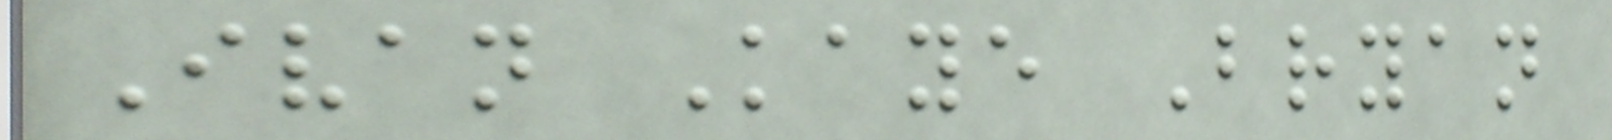Ivan Kaye Bryan
